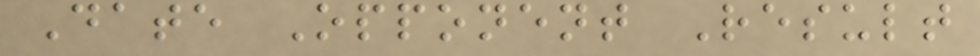Date Opponent Result
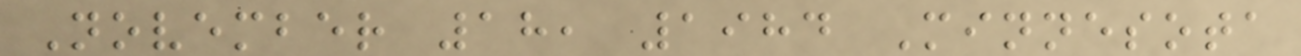November 18, 1984 Minnesota
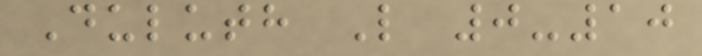Duluth L 0-10
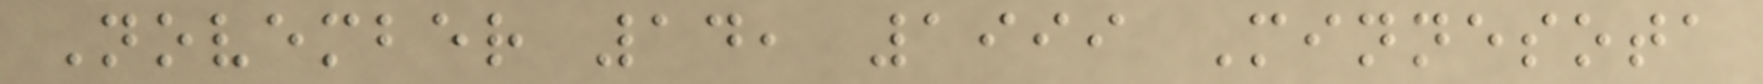November 14, 1999 Minnesota
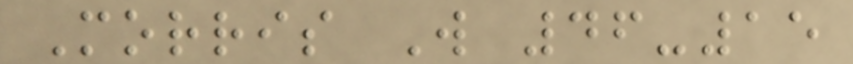Morris W 46-15
